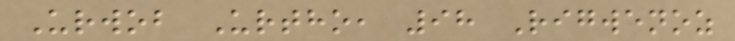Urwob Urtho, 98 Rigwenoz
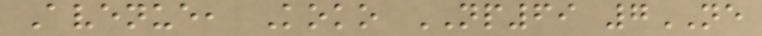Avenue, Koko NP69 7NE
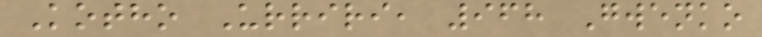Kotho Urriri, 968 Gwenko
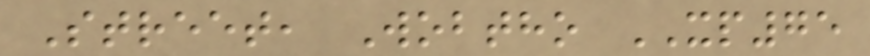Street, Wobtho XP75
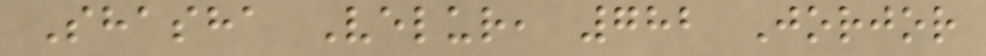Shasha Velur, 782 Jorjor
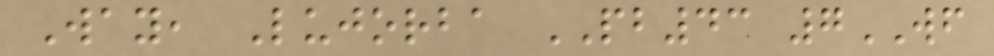Way, Lujorba PB43 7WF
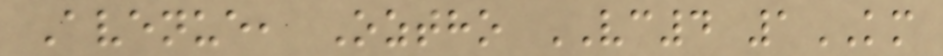Avenue, Oztho VC4 1KM
